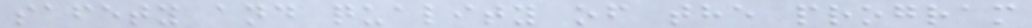safety and quality of the program
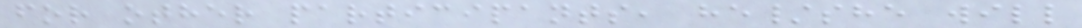for other participants, he/she will
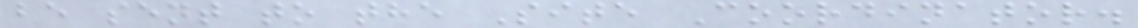be sent to the Site Coordinator.
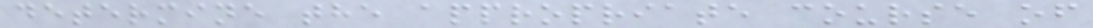determine the appropriate course of
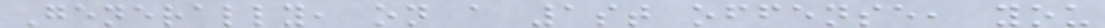Generally, on a 1st offense, you
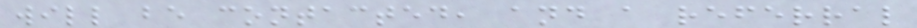will be contacted, and a referral
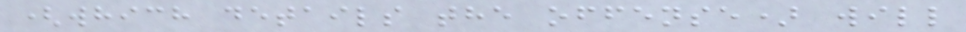(which details the offense) will
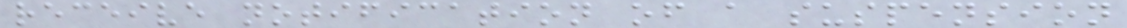receive notification of a suspension
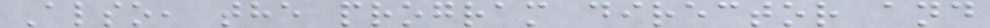Also, the program director and
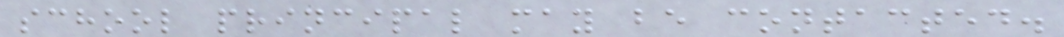school principal may be contacted.
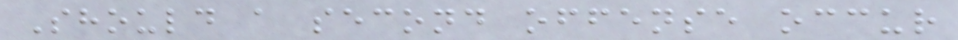Should a second offense occur
